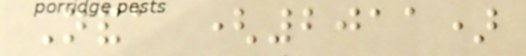Nanda (2011)
